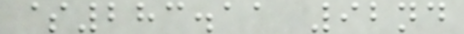$283.11 92nd
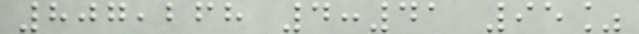807,268 4:41 95%
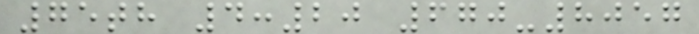75th 4:20 670-8057
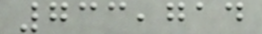733,714
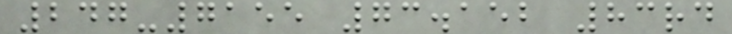247-7155 73.152 83rd
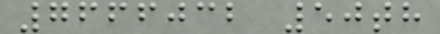7666032 50th
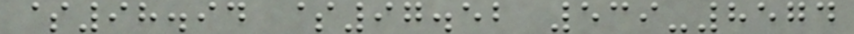$98.94 $97.52 539-8574
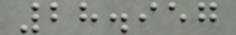28.957
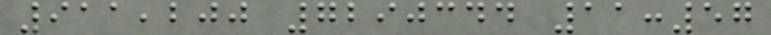911,200 7290344 11:57
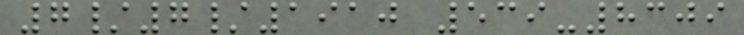7/7/1910 539-8309
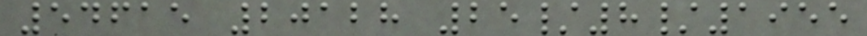54615 20128 25/8/1955
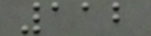112
